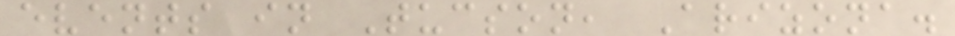events in Tucson, Arizona.
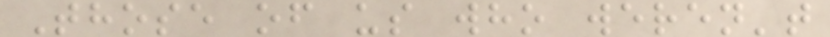Those of us who weren't
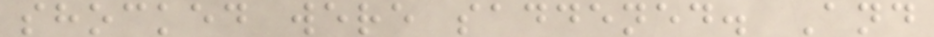shocked were saddened. And
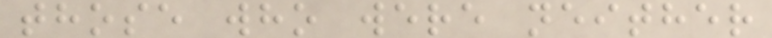those who were neither
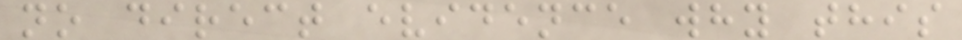no direct evidence why this
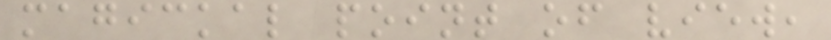magickal point of view,
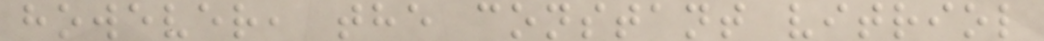however, the constant vitriol
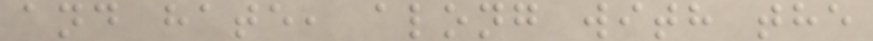and hate, along with the
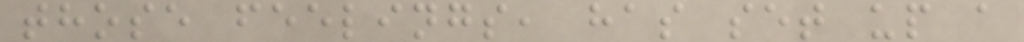those feelings, has set up a
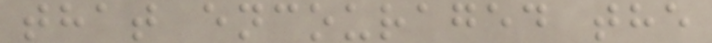that encouraged the
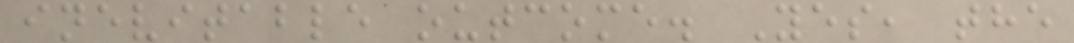inevitable outcome. Yes, the
